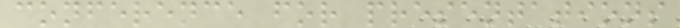conference for presentations
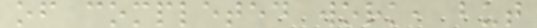of completed work, but
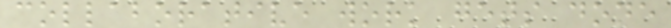collaborative work gets done
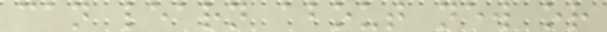can learn about new or
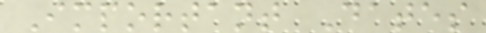Important Dates
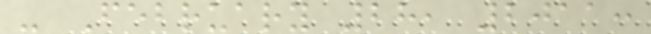- February 28, 2011:
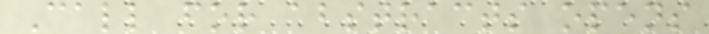Call for abstracts opens
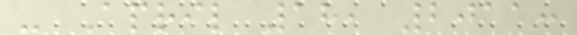- April 18, 2011:
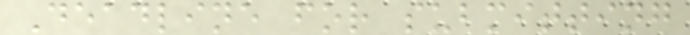Deadline for submitting
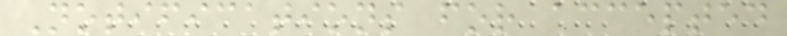Notifications for accepted
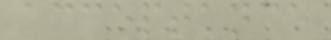acceptance
